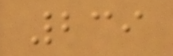239
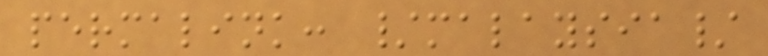permalink: /malaysia/
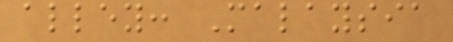alley: Malaysia
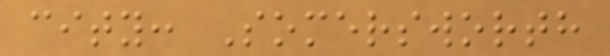city: Somersworth
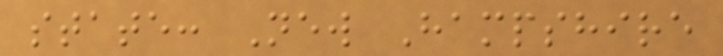state: New Hampshire
